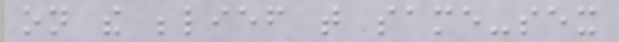on the belief that same-sex
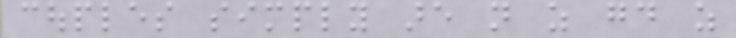couples simply are not as good as
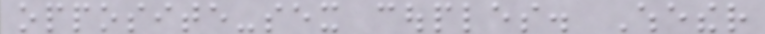opposite-sex couples. Whether
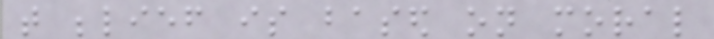that belief is based on moral
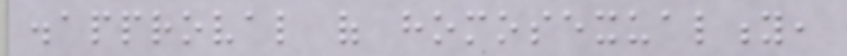disapproval of homosexuality,
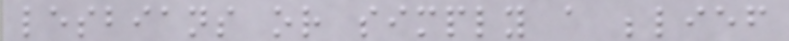lesbians or simply a belief
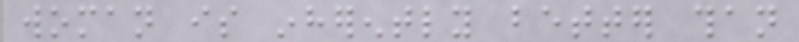woman is inherently better than
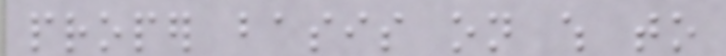proper basis on which to
